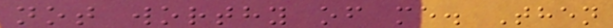not worthy of me. Then
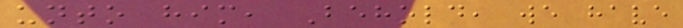unto him, Behold, we have
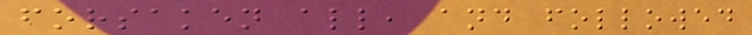forsaken all, and followed
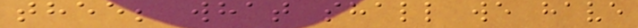thee; what shall we have
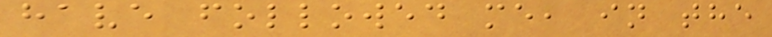have followed me, in the
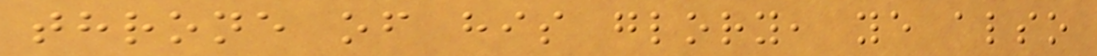throne of his glory, ye also
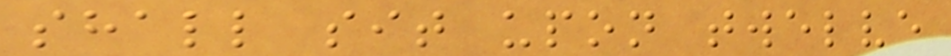shall sit upon twelve
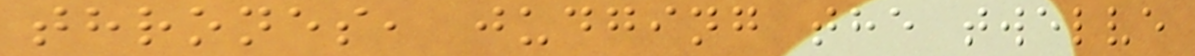thrones, judging the twelve
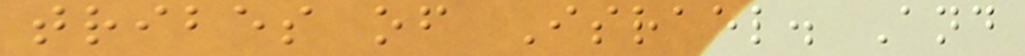tribes of Israel. And
